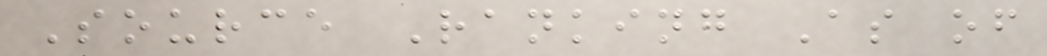Source Ranking As of
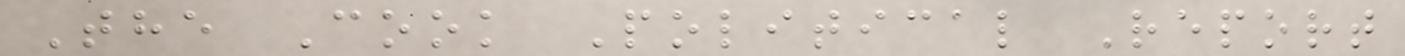The Cook Political Report
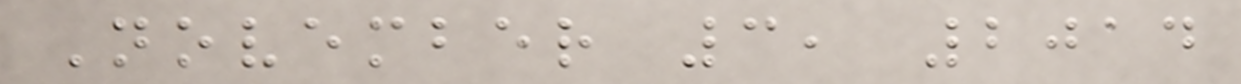November 3, 2014
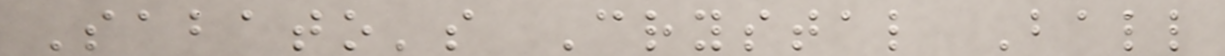Sabato's Crystal Ball
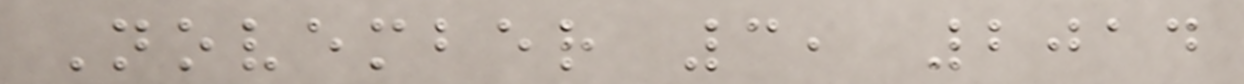November 3, 2014
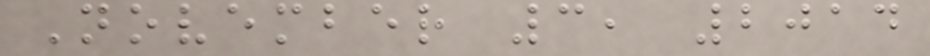November 3, 2014
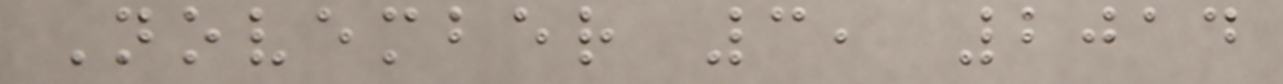November 3, 2014
